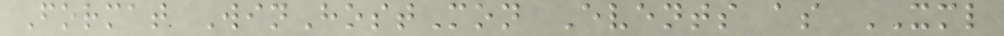Format WinHostMon Events as XML
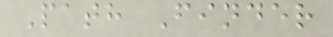Path Finder
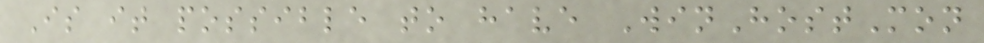Is it possible to have WinHostMon
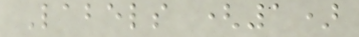Labels (1)
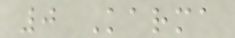0 Karma
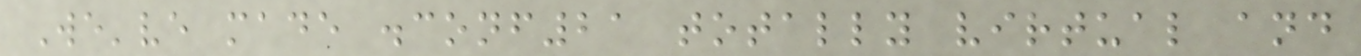We've made .conf21 totally virtual and
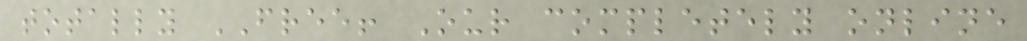totally FREE! Our completely online
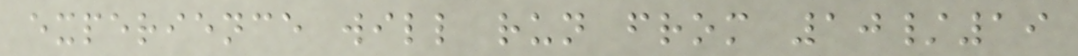experience will run from 10/19
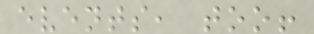events, too!
